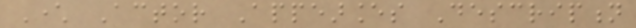Character Actor Appearances Description
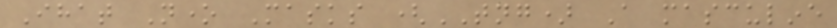Ihat None Masks (TNG) A masculine
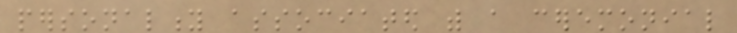personality associated with a ceremonial
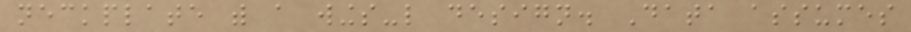neckplate with a wings-like design. Data assumes
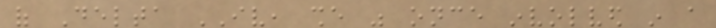of Delta IV, she was once involved in a
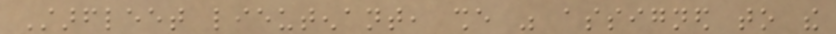Starfleet lieutenant, she was assigned to the
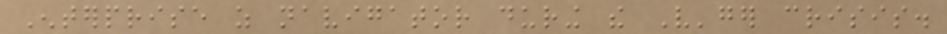Enterprise as navigator during the V'ger crisis.
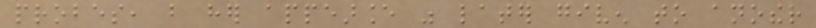probes, but her appearance was later given to another
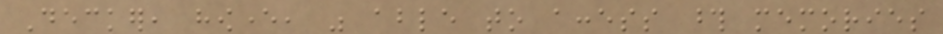Decker, however, was able to access those memories
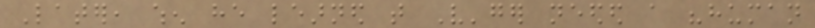Later, when he learned that V'ger needed a "human
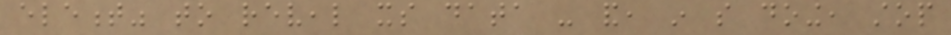element" to reveal its data - and, in so doing, stop
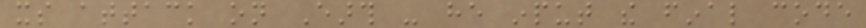its attack on Earth - he input the final code
